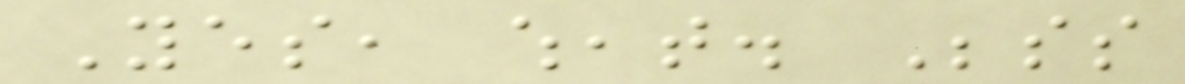Yes, wheat. Besides
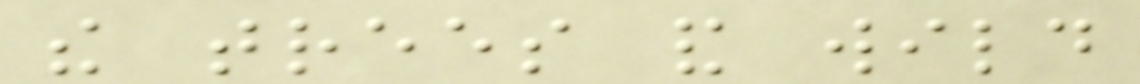the trees and wild
